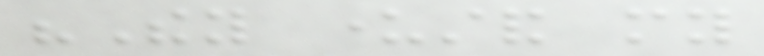"They understand my
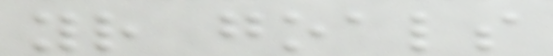your goals
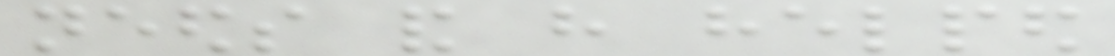needs and have helped
